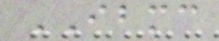IBMC
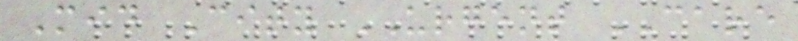Mid City URGENT CARE
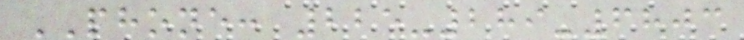PHONE: 225-289-6803
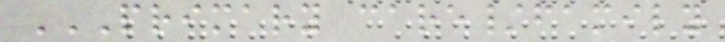PRIMARY CARE/FAMILY
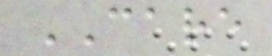CARE
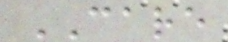CARE
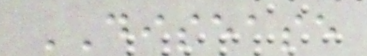DISEASE
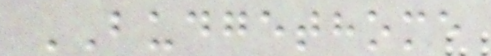BUDGETHOME
